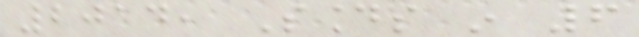2014, Sounds in 6
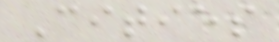Cities
